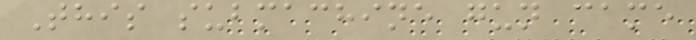This submachine gun came
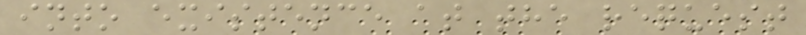into existence at the request
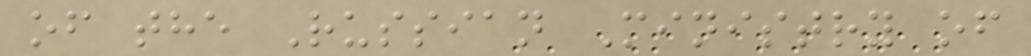of the Russian Ministry of
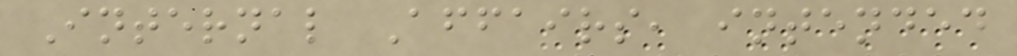Internal Affairs, intended
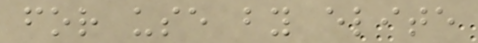for use by elite
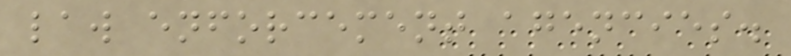law enforcement agencies.
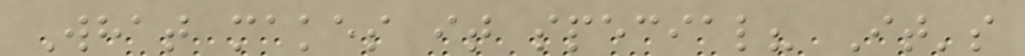What makes it special? It's
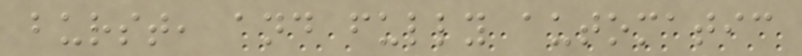burst, and fully automatic
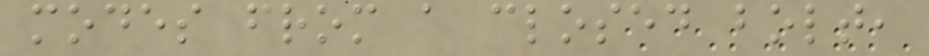modes from a closed bolt,
